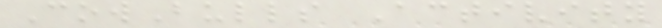CowBulls Activity
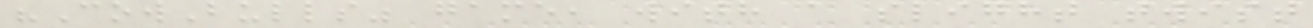"CowBulls" game, with a slight twist
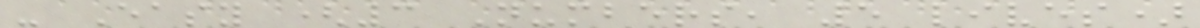- Easy (3 Numbers, 5 lives)
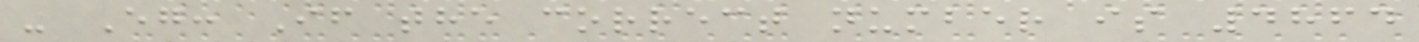- Eg: If the correct number is 4864
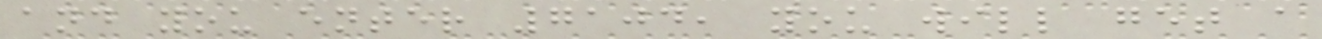and you enter 7104, you will get a
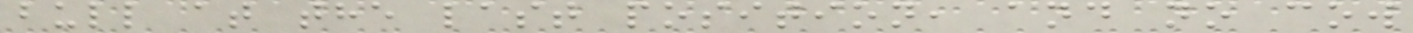bull at the last position, and no cow
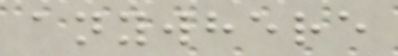anywhere
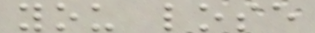you lose
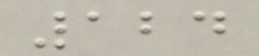124
